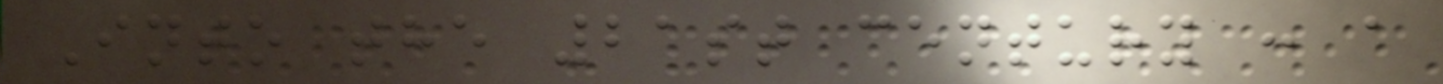Into the 21st century : a
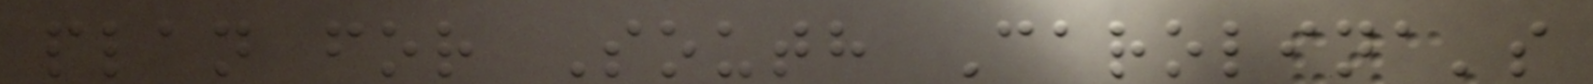plan for South Carolina's
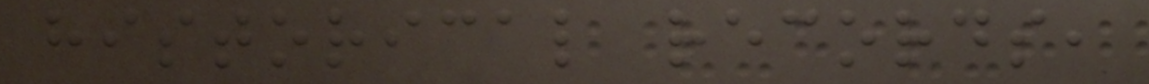historical records,
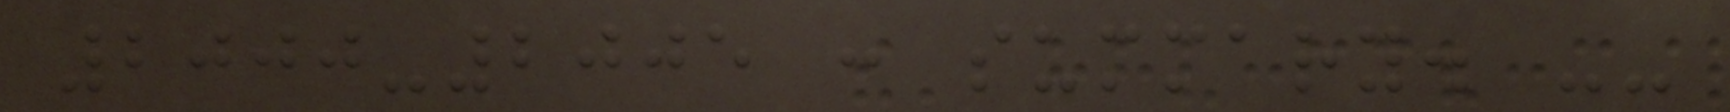2000-2005 : summary. --
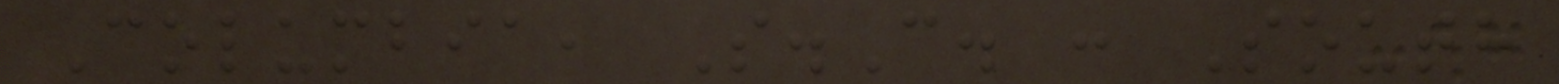Columbia, S.C. : South
